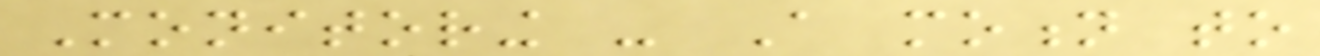Monitoring - A motion to
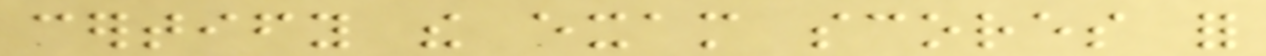certify the exam scores for
